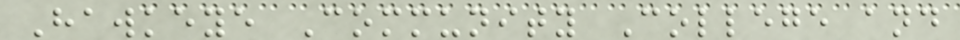Hawkeye Community College and
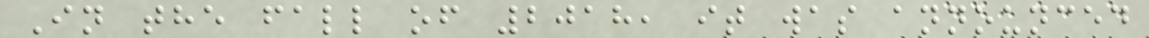In the fall of 2018, it was announced
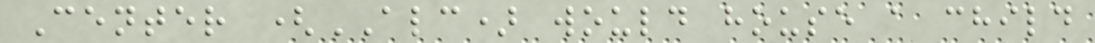Center (ALC) would house a child
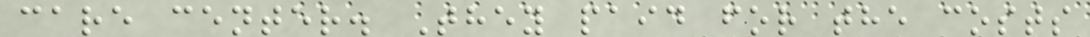care center. They paid for the costs
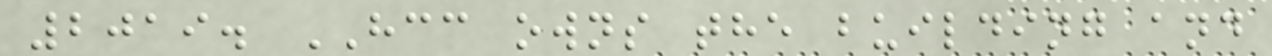2019. HCC owns the building and
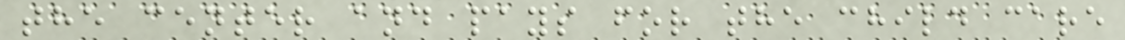the center and pays for the child care
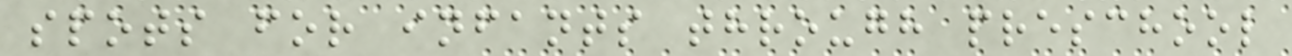spots for infants through preschool
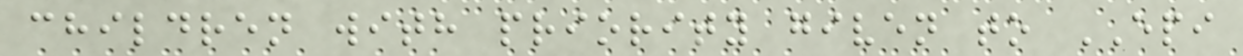children with priority given to EPI
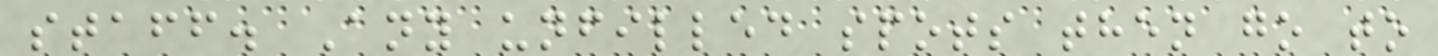staff. Any unfilled spots then go to
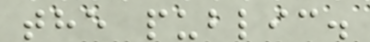the public.
